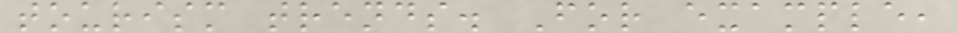tourism trends. For example,
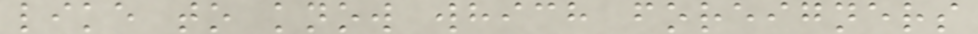like to know which foreigners
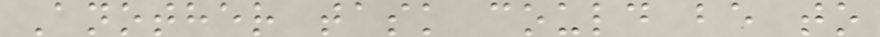Another task could be to
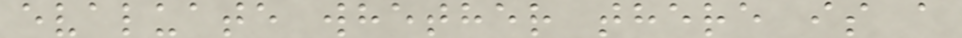evaluate whether there is a
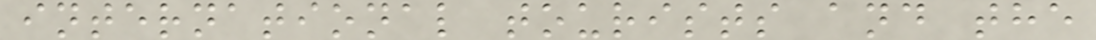international tourists and the
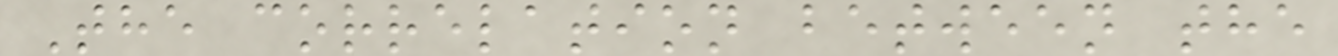The correlation between the
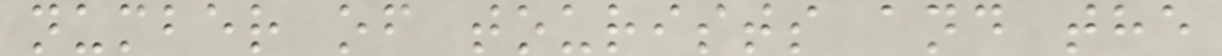number of tourists and the
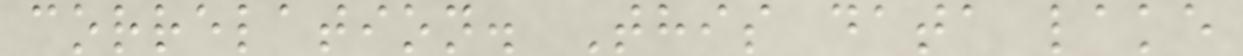correlation. This data lake
